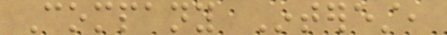Company Interest,
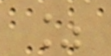%
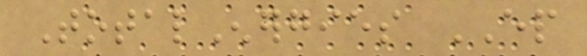TotalEnergies EP
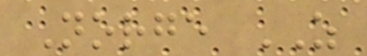Norge AS
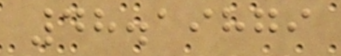48.19879
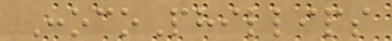ConocoPhillips
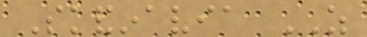Skandinavia AS
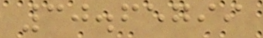30.65799
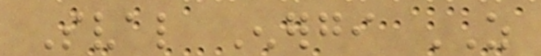Sval Energi AS
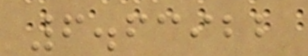6.63922
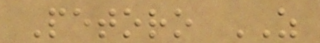Petoro AS
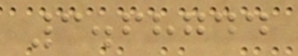3.68744
